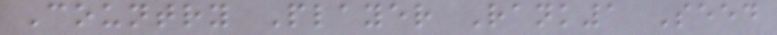Country Player Rank1 Seed
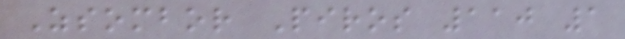Zsombor Piros 110 1
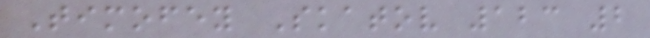Timofey Skatov 123 2
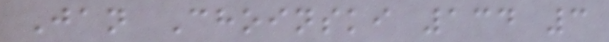Jan Choinski 134 3
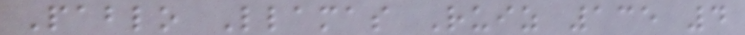Pablo Llamas Ruiz 135 4
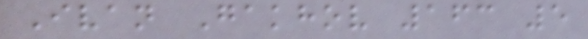Ivan Gakhov 163 5
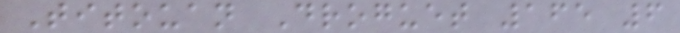Titouan Droguet 165 6
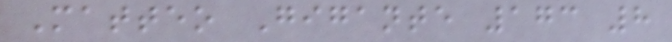Matteo Gigante 173 8
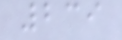239
